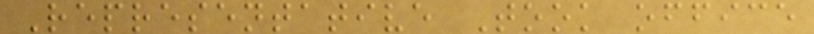Representative Took office
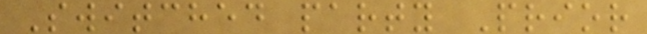Switched party Prior
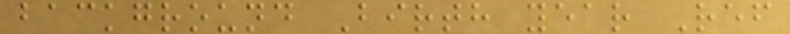background Birth year Ref
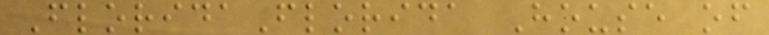FloridaFlorida House of
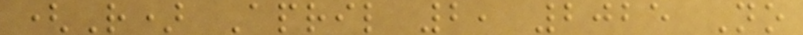(R) April 2, 2025 No
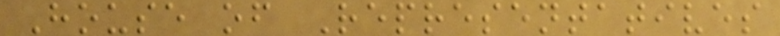House of Representatives
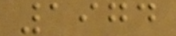1974
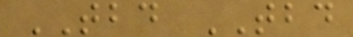TBD TBD
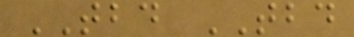TBD TBD
